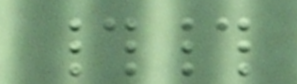##
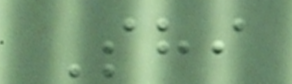Shi
